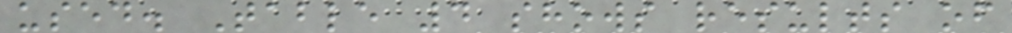used. Table 4 shows results of
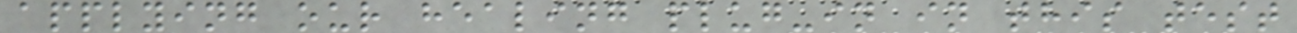applying our healing plug-in in this test
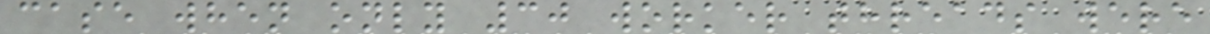case when only 30 worker threads were
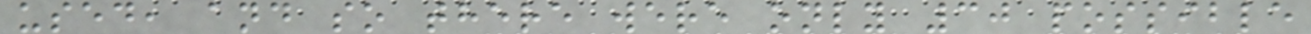used, and so there were only 30 possible
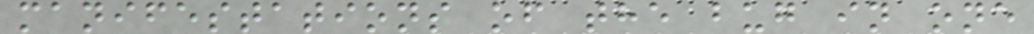manifestations of the bug in one
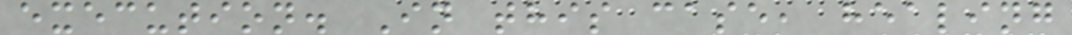execution. In this case, healing
